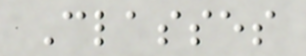Classes
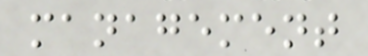management
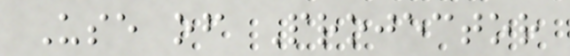Use of Projector
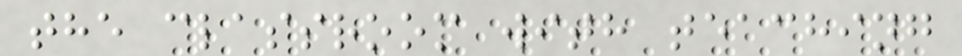the classroom with teaching
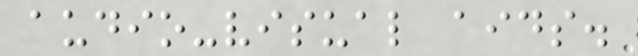audio-visual aids.
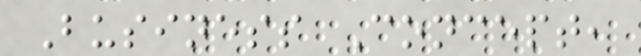Business Concept,
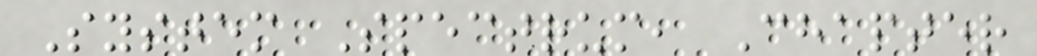System Spectrum, Chapter
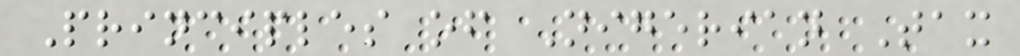Principles of Nigerian Tax
